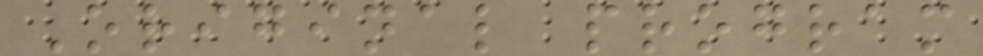Original program
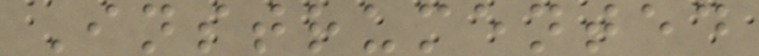Instrumented
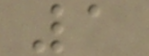1
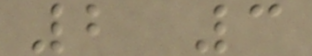2 3
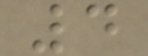4
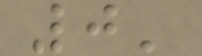0'
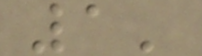1'
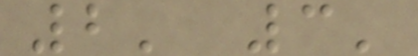2' 3'
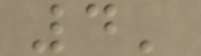4'
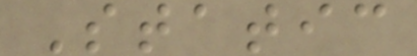Static
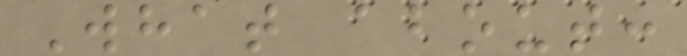What about:
